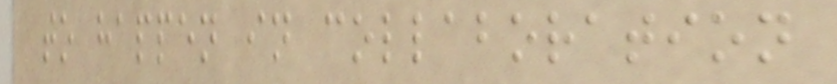to happen in collaboration
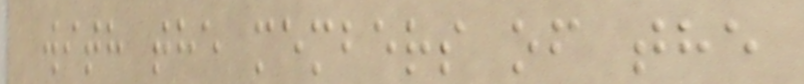with the members of the
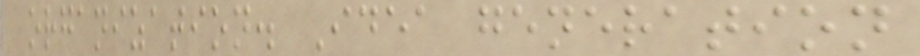organization. Idea generation
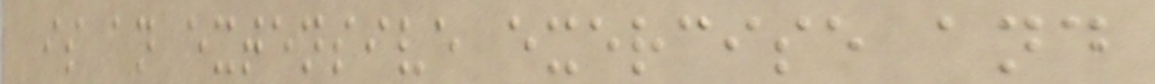is an extensive exercise and
